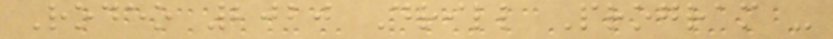Rodeo 2020 Drill Program -
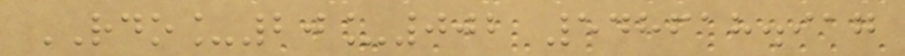RDO_20_002 548618.917
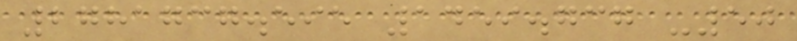2781737.595 1459.737 -50
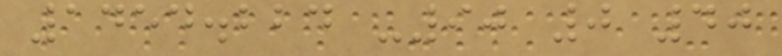1454.224 -90 0 40
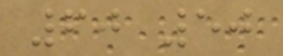60 50
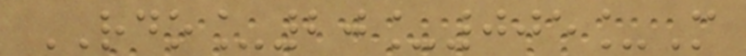RDO_20_005_M
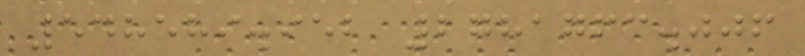548589.952 2781763.006
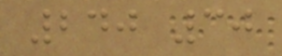240 30
